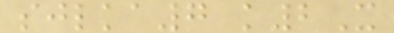sjlka7 k2X
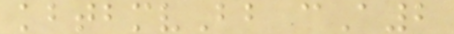kbtbmvBb cA2
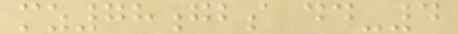mz78gbs dd-4
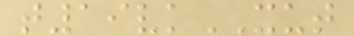t19vkXUT
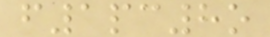f1pc8o
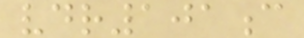vdr101c
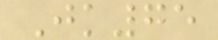Jk75
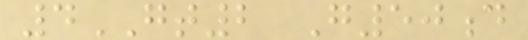4GT2 G50d
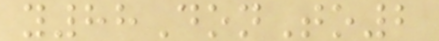y88DonTo2
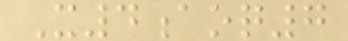X4aoq7
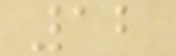12
